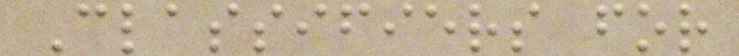Classifiers for
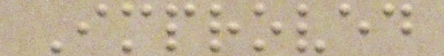Improved
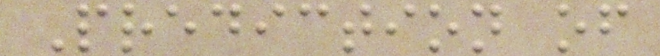Prediction of
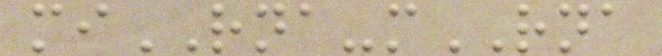miRNA-mRNA
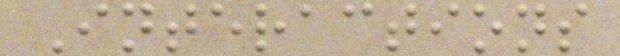Interactions
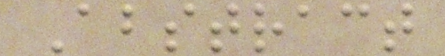Abstract
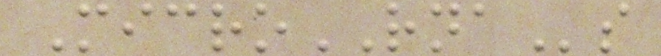MicroRNAs
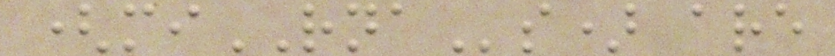(miRNAs) are
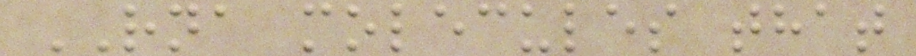RNA molecules that
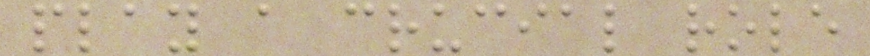play a crucial role
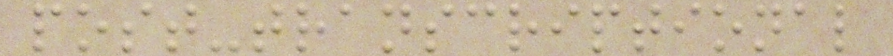post-transcriptional
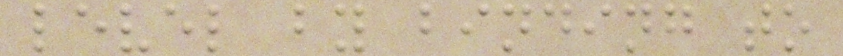level by binding to
